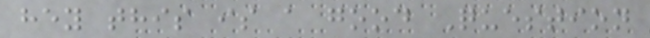hey this is a good Question
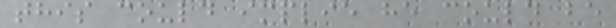this could implie he could be
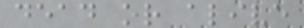dead or alive
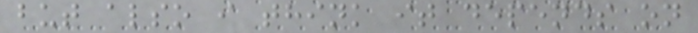but also i think it depends on
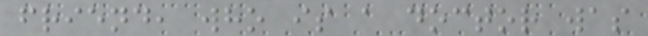friend, who is a doctor was
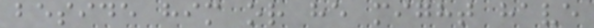beside him or he might have
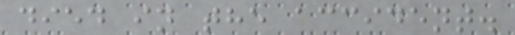died in the accident.
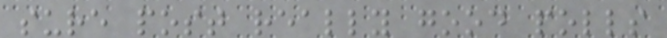sure post really good polls
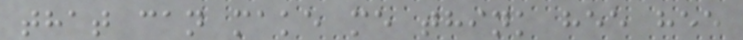that can make me think hee hee
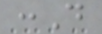:D
